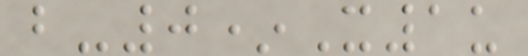b-0*X1u
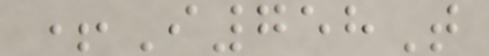+I758T
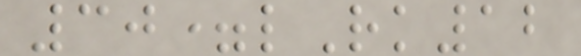30=lRk12
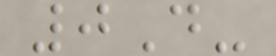0D-
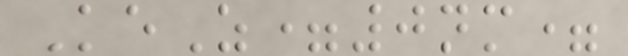KeZ=0nm=
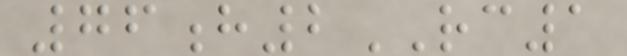76h2RC1
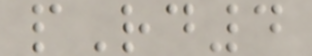pRd4
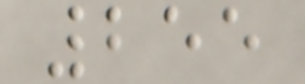255
